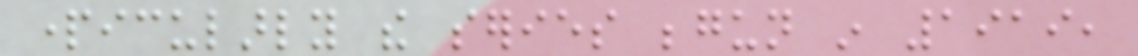particularly the series begun in 1919,
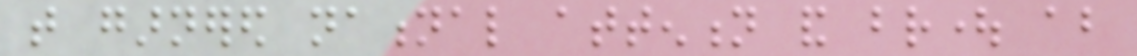that garnered national attention and brought about
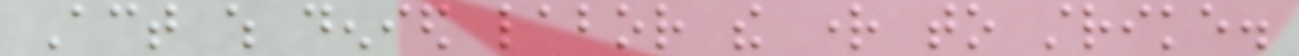Act which denied labor the right to strike.
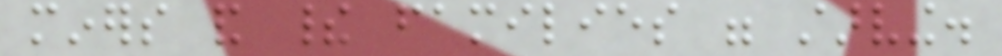miners and their families were starving.
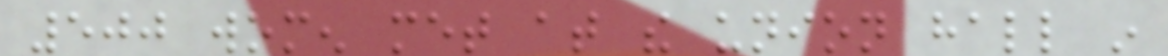500 women met at the union hall in
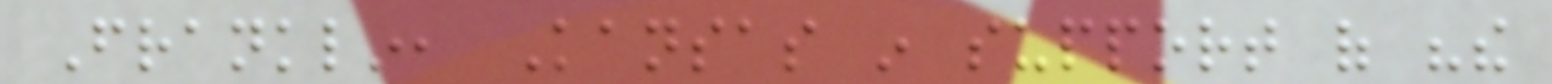Franklin, Kansas in support of "the
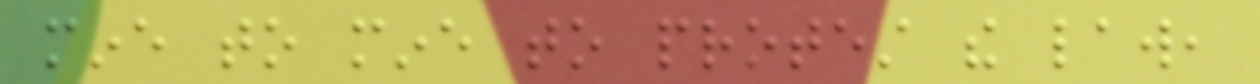mine to mine to protest the law,
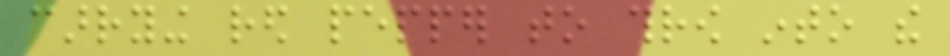carrying red pepper to throw into the
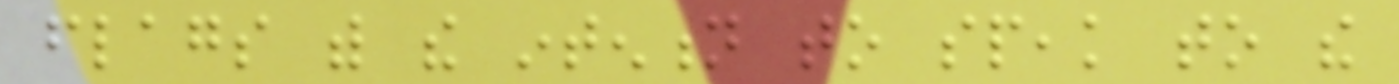flags with the intention to speak to the
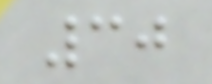30
